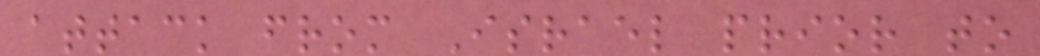attack from Israel prior to
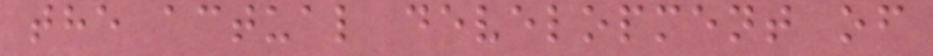the actual development of
